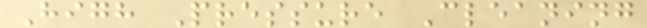High Pressure Cleaning
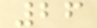26
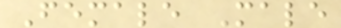Female Male
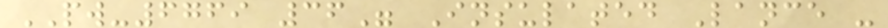PW-6769 36" Insulated Lance -
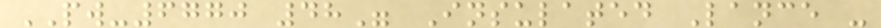PW-6770 48" Insulated Lance -
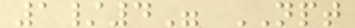1/4" NPT
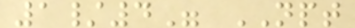1/4" NPT
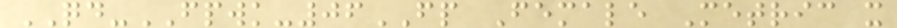QD-FPWK-06FP Female Metric x
